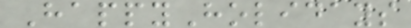HappyHolidays
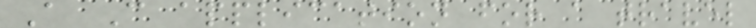A C application for a travel
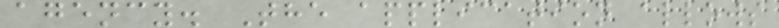agency. The application allows
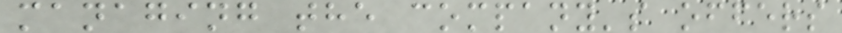managing the company's offers
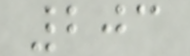203
